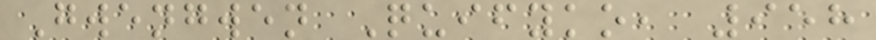Gwengwen Quifyko, 958
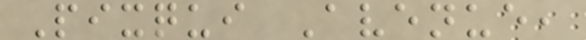Pixqui Avenue,
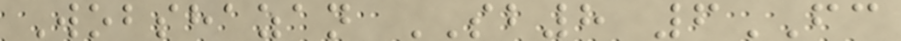Wobshazan SB8 6FC
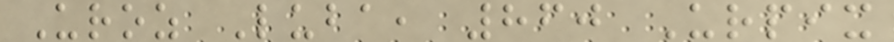Uroz Luba, 860 Urpix
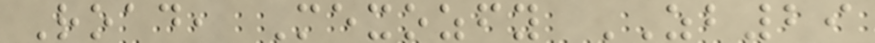Road, Mexozfy ZB29
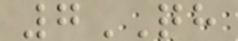7QH
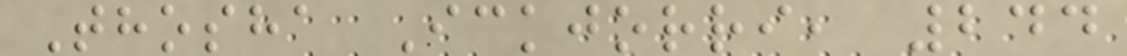Thosha Ickjorri, 244
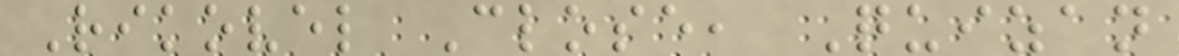Rikovel Close, Quizan
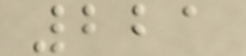221
